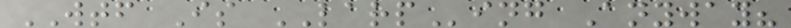WTF Is LARPing Anyway?
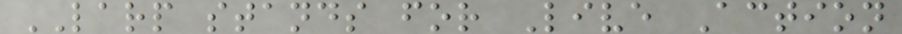LARP stands for Live Action
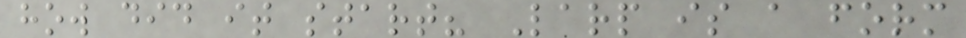how did it start? Larp is a form
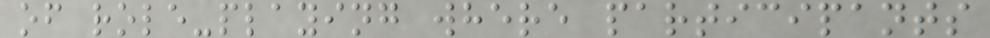of role-playing where participants
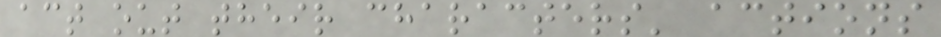act out their characters' actions
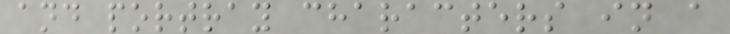and portray characters in a
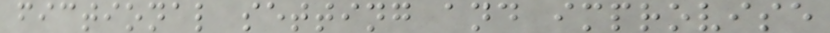fictional setting and improvise
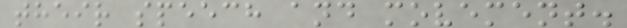their speech and movement.
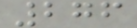276
